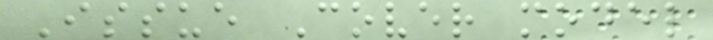Issue Cover model
